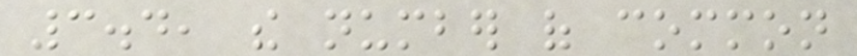3.4, the number of common
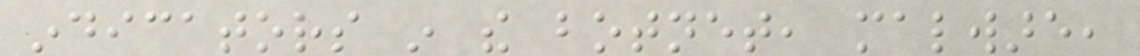indicators in the botnet, malware,
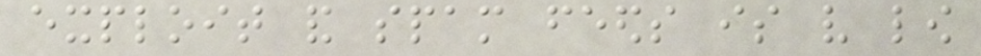exploit and spam feeds is very low
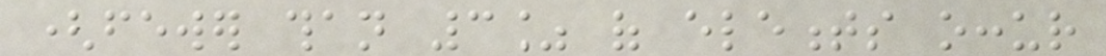(fewer than 3% of elements occur
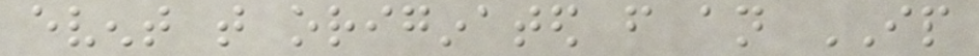event that originated from an IP
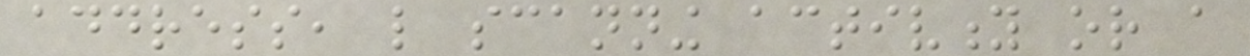address, like scanning activity or a
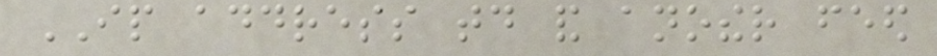IP address today and another feed
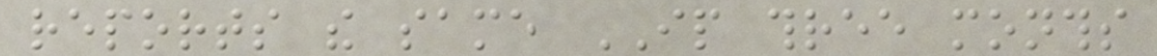reports the same IP three months
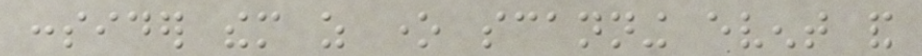consider them as one scanning event and
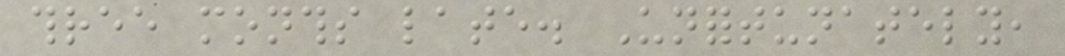three months late. Unfortunately,
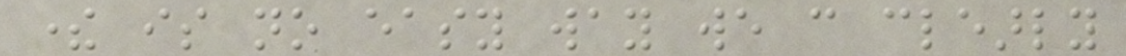there is no easy way we can clearly
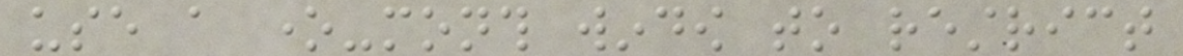use a one-month window to restrict
